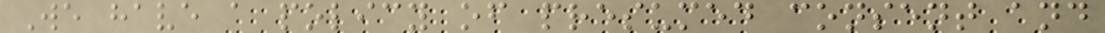We have a policy of presumed consent and
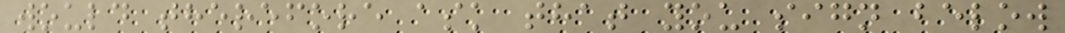would therefore ask that you sign below
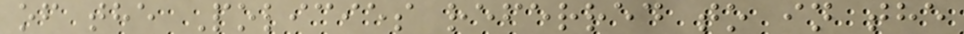of the Policies referred to in the
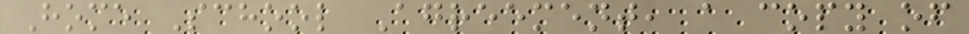Home School Agreement, a copy of
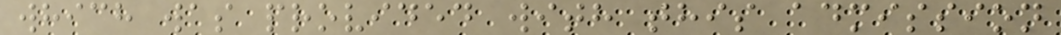which was provided with this admission
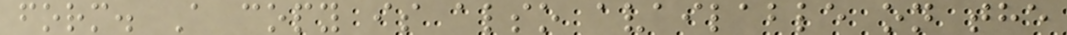form. A copy is also available on the
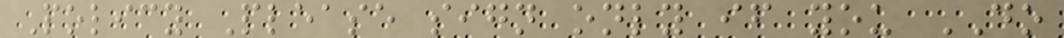Policy Please sign only if you DO
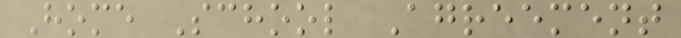Home School Agreement
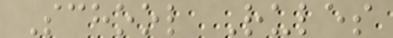School Rules
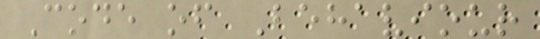Code of Behaviour
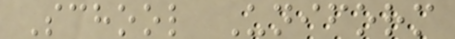School Uniform
